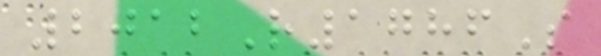2012R1786S
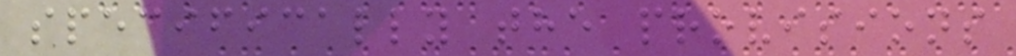specifically the provisions
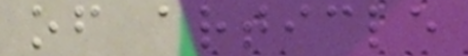of article
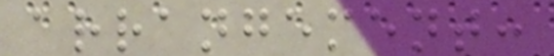arrangement:
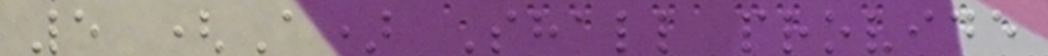5 (A) Shall provide
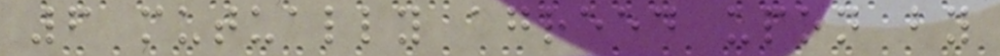6 mutually agreed upon by
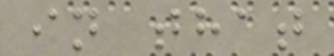in that
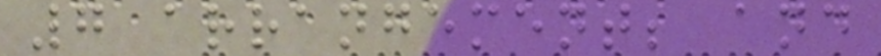7 arrangement; and
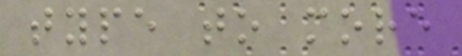type to more
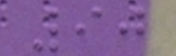90
